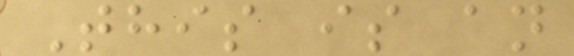This is an
